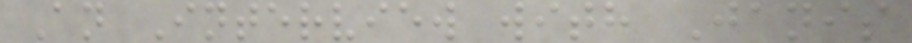An Interview with Janis
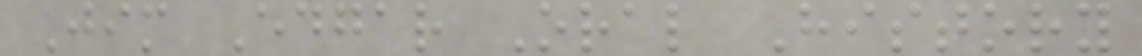Jim Edgar Oral History
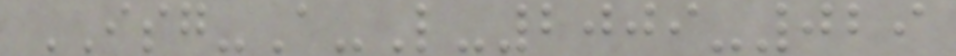ISG-A-L-2009-029
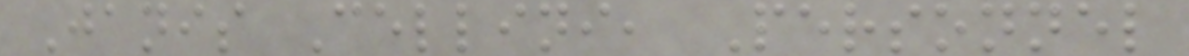Janis Cellini, Personnel
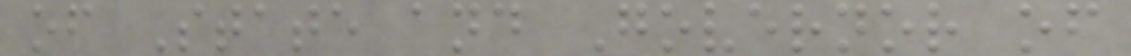of State and Governor of
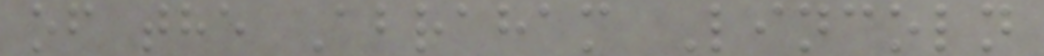of the Abraham Lincoln
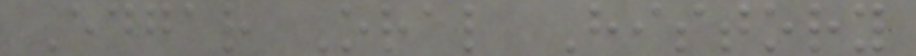Edgar Oral History
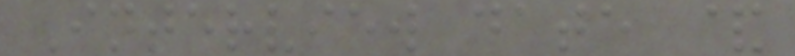Interview date &
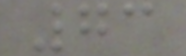73
